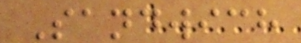Sandwich
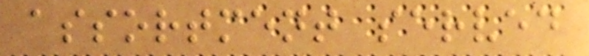assortment served
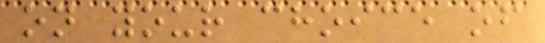on your choice of
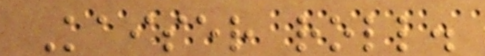Kaiser roll.
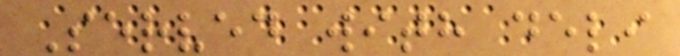Served with deli
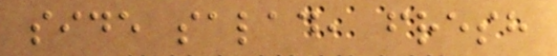side salad, fresh
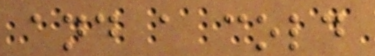and a cold
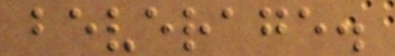beverage.
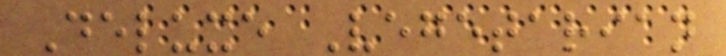Deluxe Vegetarian
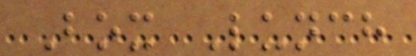Box Lunch
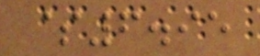$6.95
